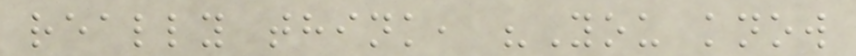really think, "You know
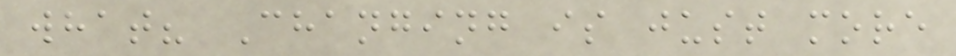what? Changing is just more
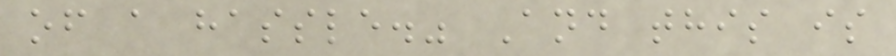of a hassle." And this is
